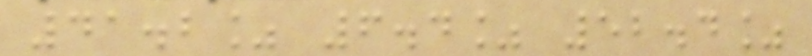41.2% 6.4% 52.4%
